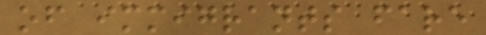of immigrants fare
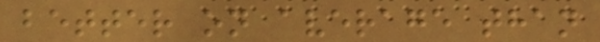better on average than
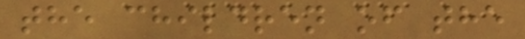the children of the
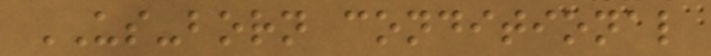US-born conditional
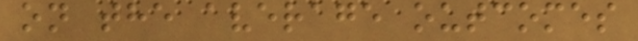on the average outcomes
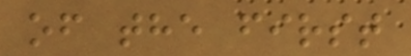of the first
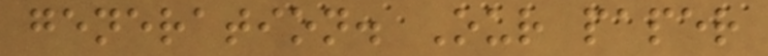generation. Our paper
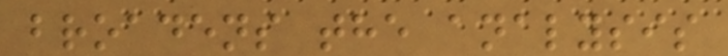broadens the analysis
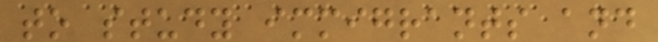to study immigrants and
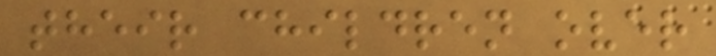their children over
